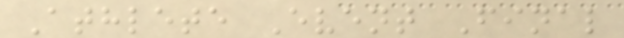Athlete Event Final
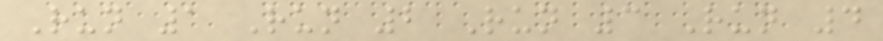Run 1 Run 2 Run 3 Run 4
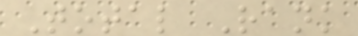Total Rank
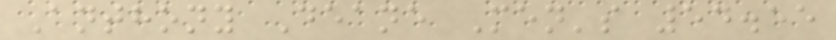Anthony Deane Men's 54.55
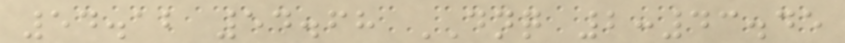54.12 54.68 DNQ 2:43.45
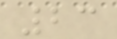23
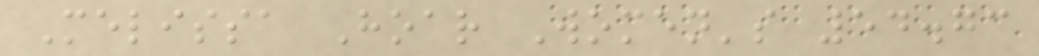Melissa Hoar Women's 54.73
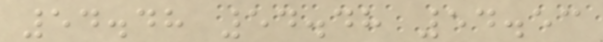54.48 54.48 54.53
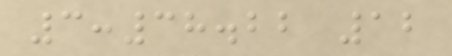3:38.22 12
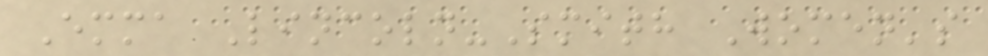Emma Lincoln-Smith Women's
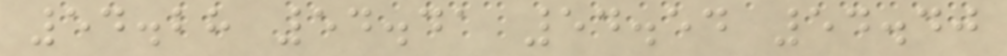54.28 54.41 54.54 54.40
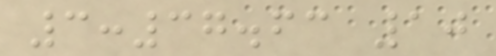3:37.63 10
